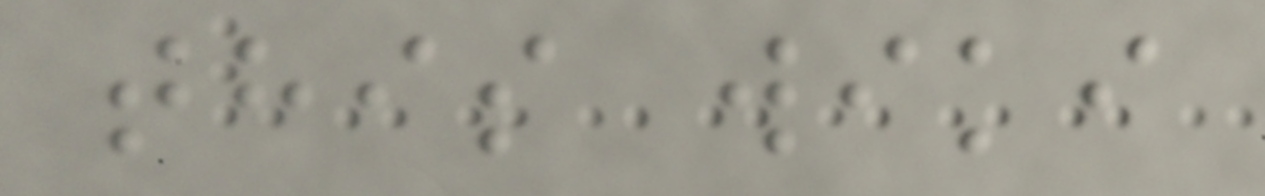this wiki
